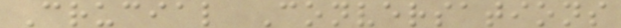Crucial Conversations
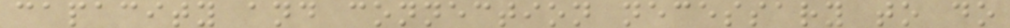capacity and connection necessary to do
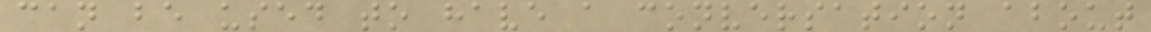can be used to have a conversation about
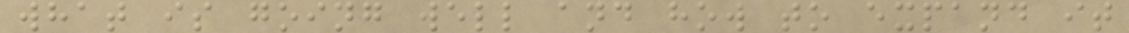what is going well and how to expand it
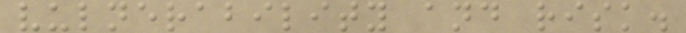vulnerability and risk.
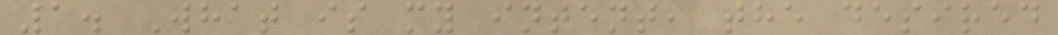1. What is my intent, the desired
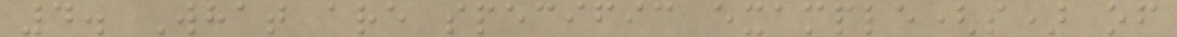4. What are specific example(s) of
